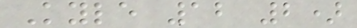Kyle 12 2)
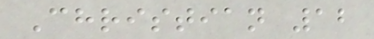Christian 12
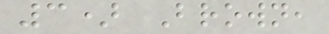3) Brown,
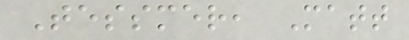Tessmer, Matt
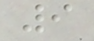9
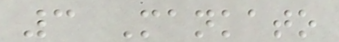3 Mankato
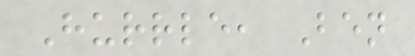Hurrle, Ben
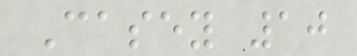Casey 10
